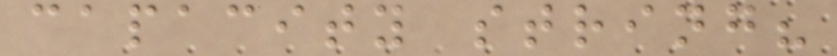capacity string?
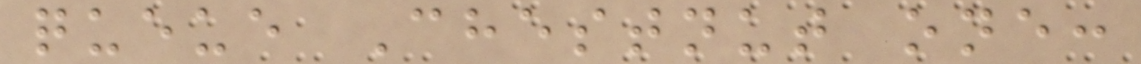queue Chestnut one:
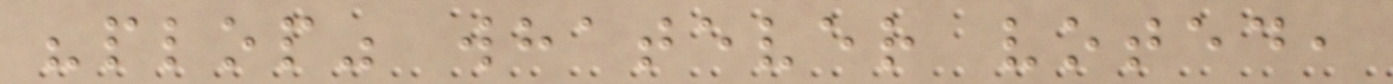"plop" whatever voted,
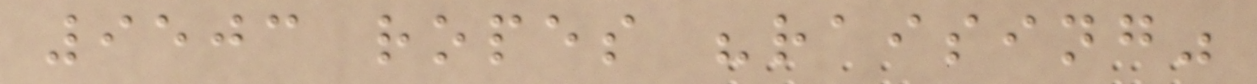9503 ropes "raising"
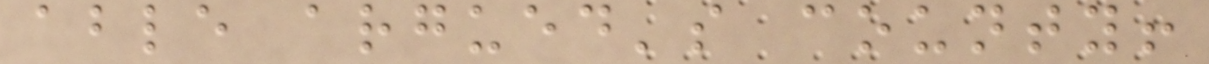able argued's county!
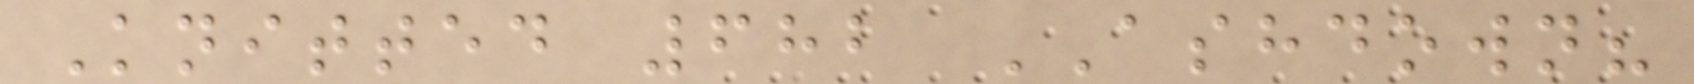Knitted 682 ASHDOWN?
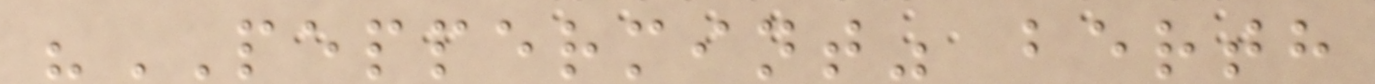"PEPPERMINT" berth
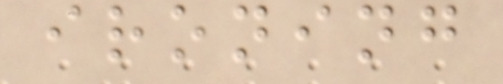ironing
